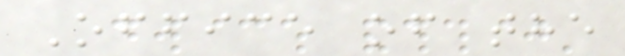Office of the
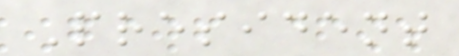President
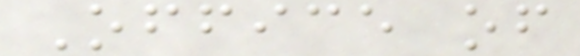Office of
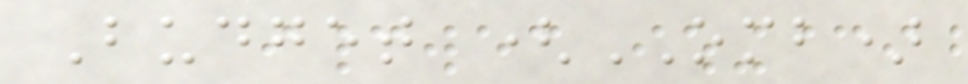Budget (OMB)
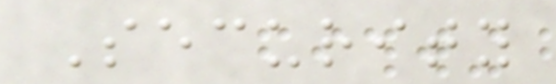Security
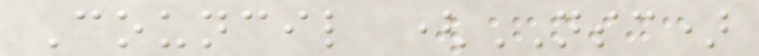Council (NSC)
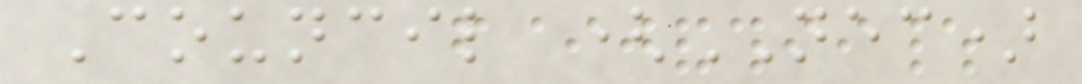Council (NEC)
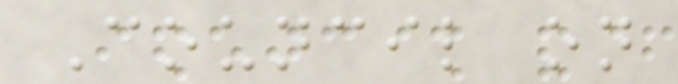Council on
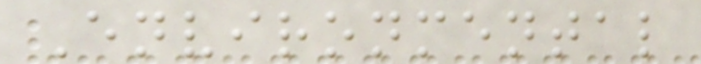Environmental
